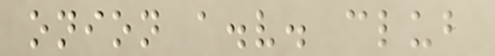onion a.v. club
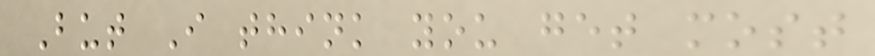But I think you get most
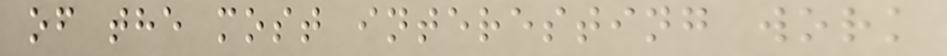of the most interesting work
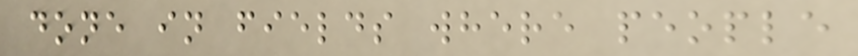done in fields where people
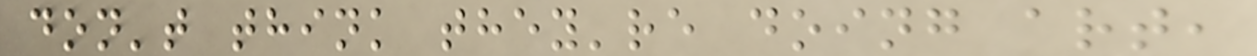don't think they're doing art,
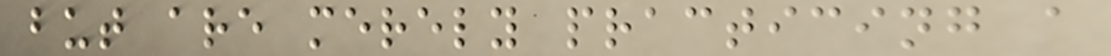but are merely practicing a
